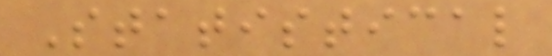Statistical
